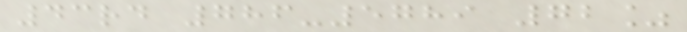43rd 786-5789 72%
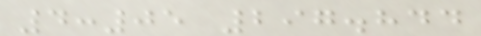4:05 297.844
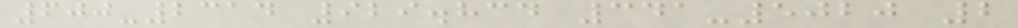600-2314 929.834 341-5020 2
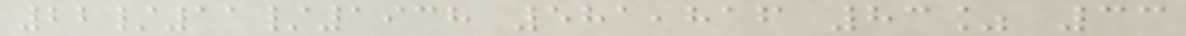22/11/1938 581,816 83% 33
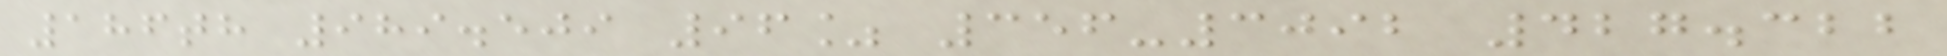186th 989.509 96% 356-3092 427.322
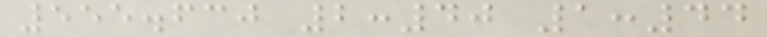555.630 2:40 1:44
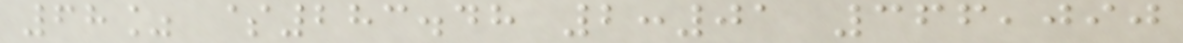68% $283.48 2:01 366,090
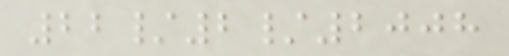22/2/2008
